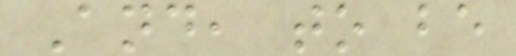And, to be
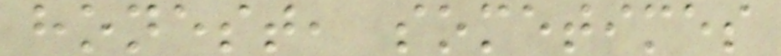honest, sometimes
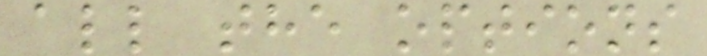all the options
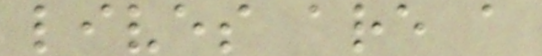lives are a
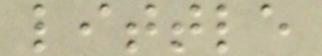little
